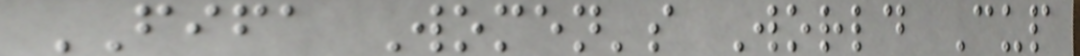FIFA Women's World Cup
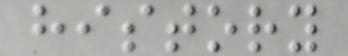history
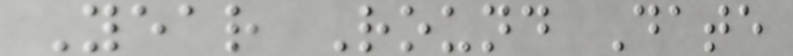Year Round Date
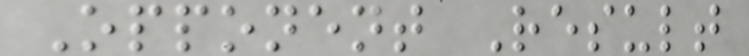Opponent Result
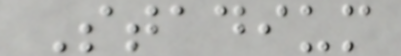Stadium
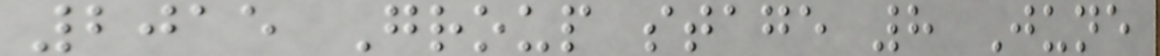2015 Group stage 8 June
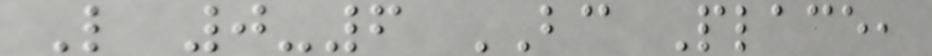L 0-6 BC Place,
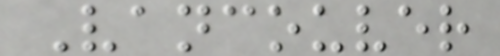Vancouver
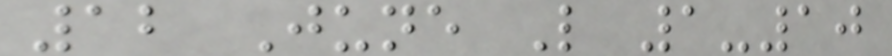12 June L 1-10
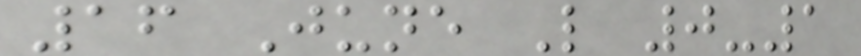16 June L 0-1
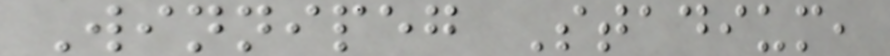Winnipeg Stadium,
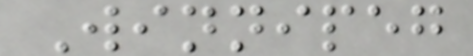Winnipeg
